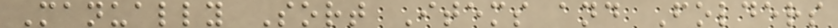Manually Sort Items and Folders
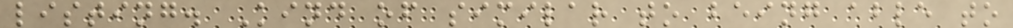listing. Kind of similar to being able to
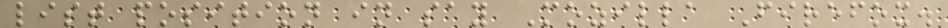list position in say Mozilla Firefox.
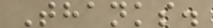Thanks.
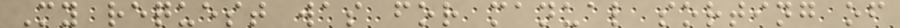My request was for manual sorting of
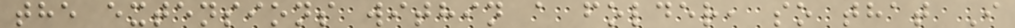the extensions within a folder, so that I
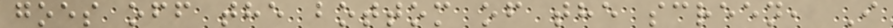goes off the bottom of the screen, I
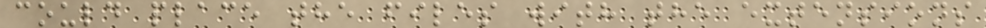could place the files with the extensions
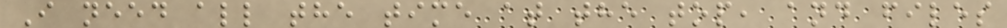I need all the time at the top, and files
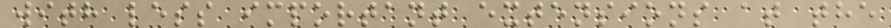with less important extensions at the
